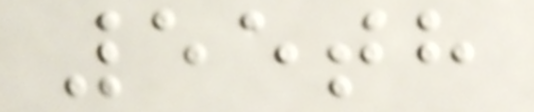55th
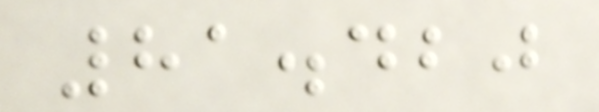81.420
